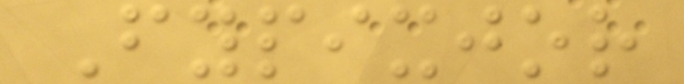Fypixjor
